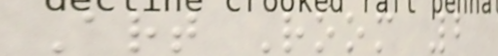Art Room 2
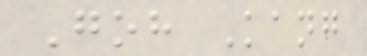Goh Kang
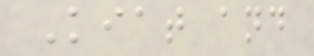Kiat and
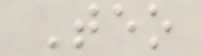Teo
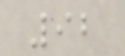92
